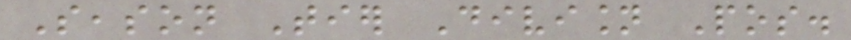Season Tier Division Pos.
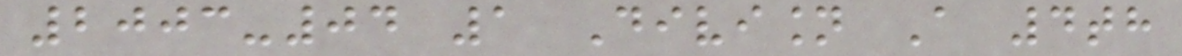2003-04 1 Division A 4th
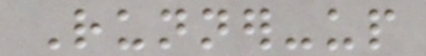Runner-up
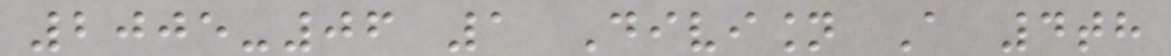2005-06 1 Division A 4th
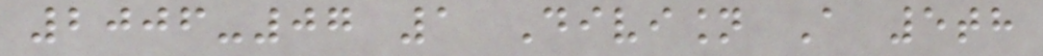2006-07 1 Division A 5th
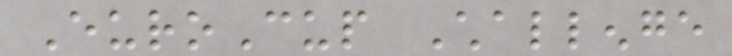EuroCup Challenge
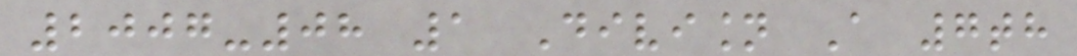2007-08 1 Division A 7th
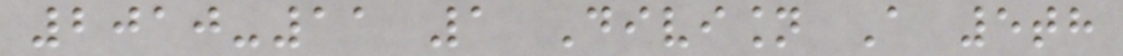2010-11 1 Division A 5th
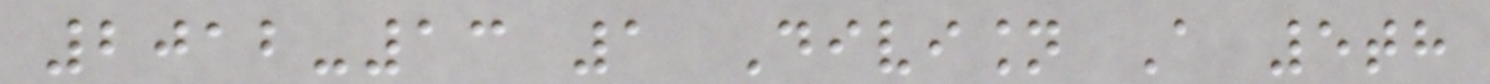2012-13 1 Division A 5th
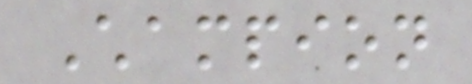Champion
